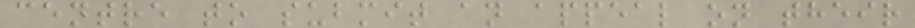centre to submit an appeal on their
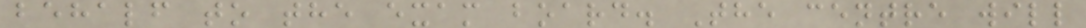behalf to the exam board. The centre will
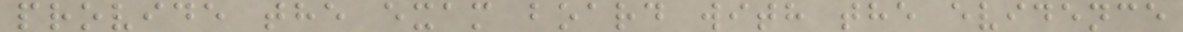provide the exam board with the evidence
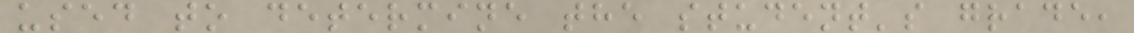used to determine the student's grade,
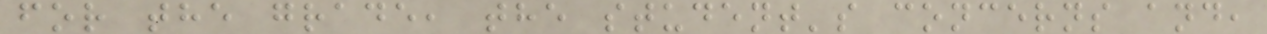for the grade, the student's concerns and,
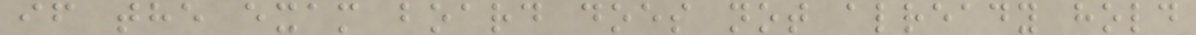if the exam board does not already hold
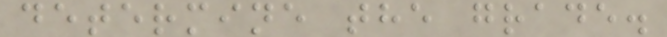determine the grade.
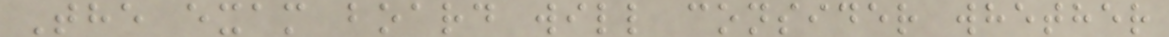The exam board will consider whether
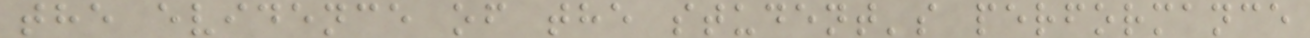the evidence of the student's performance
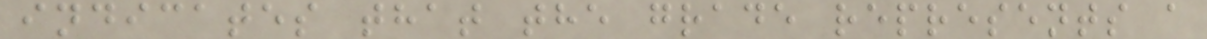indicates that the grade represents a
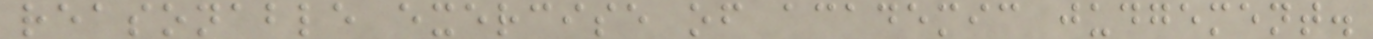reasonable exercise of academic judgement.
